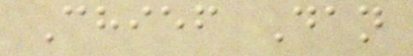Chief Dan
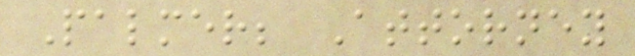Palmer; Attorney
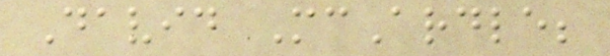David McArdle;
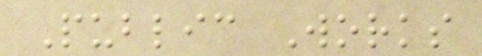Public Works
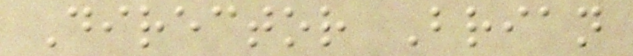Director Brian
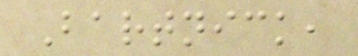Bartnick,
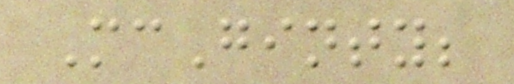McGinty;
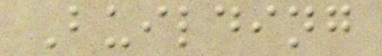Building
